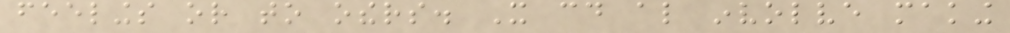feelings or to others. It could also involve making
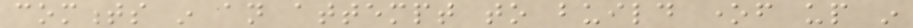comments in an attempt to build oneself up in
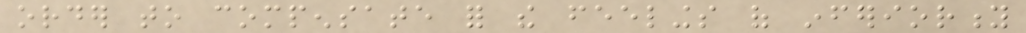order to compensate for the feelings of inferiority
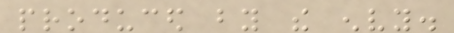produced by the envy.
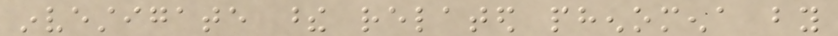investigate these related phenomena by
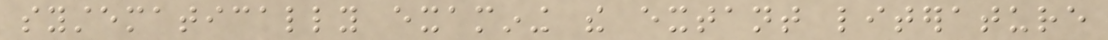systematically examining the extant literature
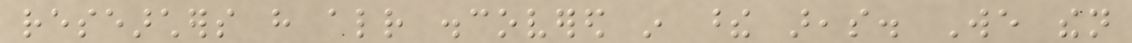researchers have already discovered in these areas. We then
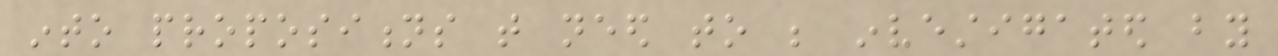into propositions that need to be investigated by
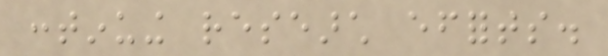continuing research efforts.
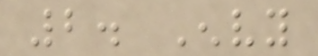2. Envy
